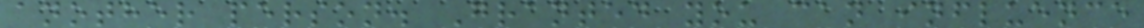another person. Granted you can influence
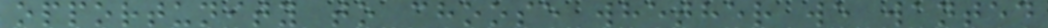opportunity to choose whether we wanted
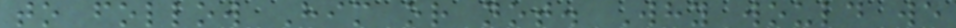to follow Him or not. Why would we
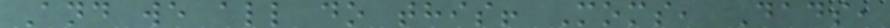And we all do this! Moms, Dads,
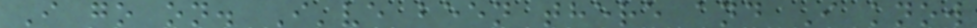I go on. I've been there and I know
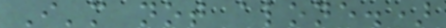I'm not alone.)
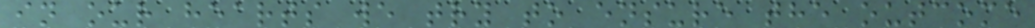in our hearts we try to ensure the outcome
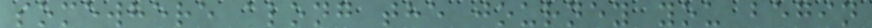somewhere along the journey you begin
